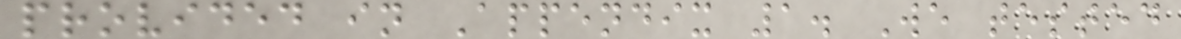provided in Appendix 1. We tested
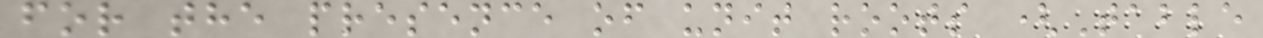for the presence of unit roots (Table
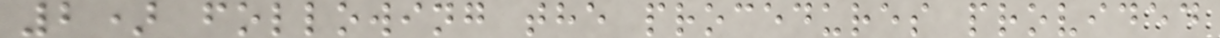2) following the procedures provided
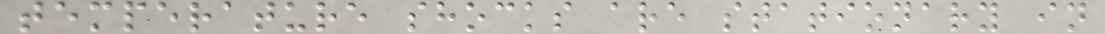temperature shocks are stationary in
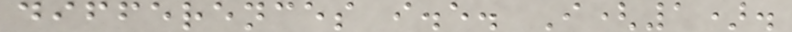differences i.e. I(1).
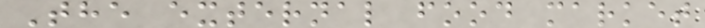The external food market
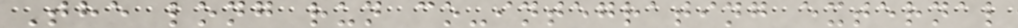The long run co-integrating external
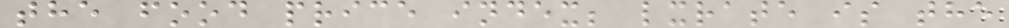the food price index; lxrate is the
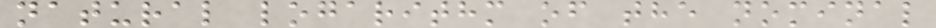natural logarithm of the nominal
